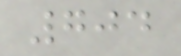704
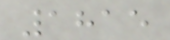1815
